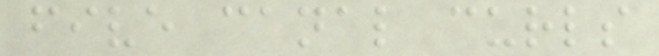five canal curls
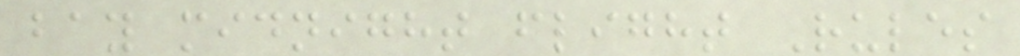bay midnight flight Rules
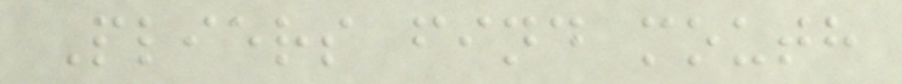Pliers find mouth
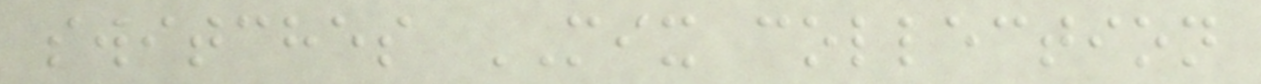switches MIX collection
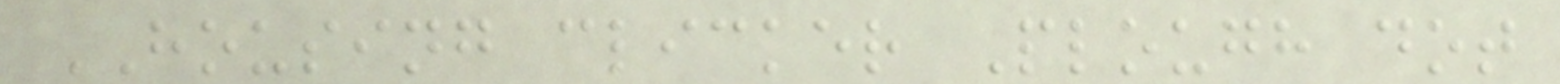HOUSING clicker Plough dot
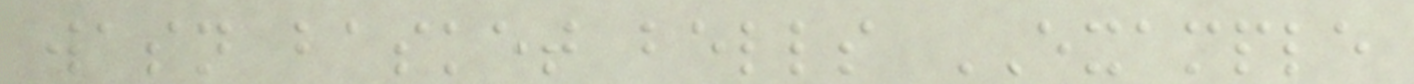wasn basket bells EXAMPLE
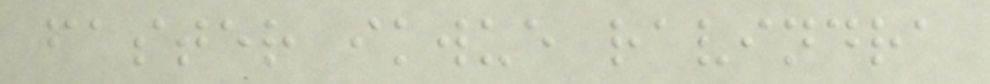faster ikwue ravindra
